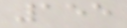155
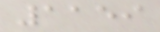1159
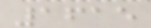1615
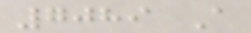7089 A
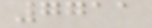7711
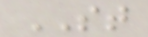ST
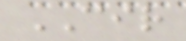CIR
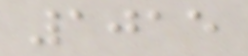1015
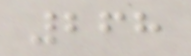268
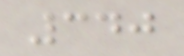340
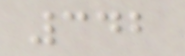342
